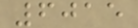6015
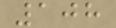108
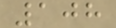108
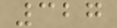327
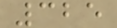325
